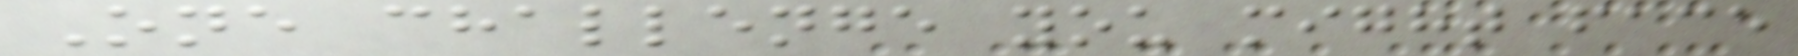One challenge you might face
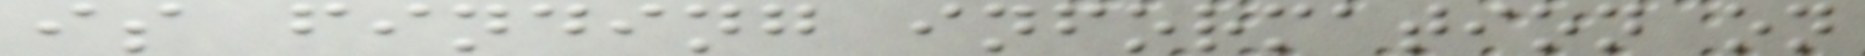is finding information on
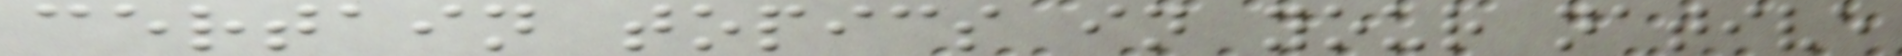certain topics in your native
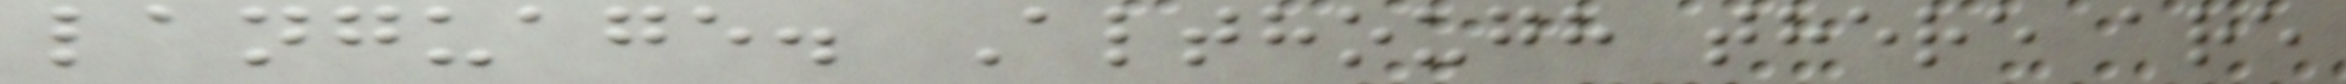language. Although there are
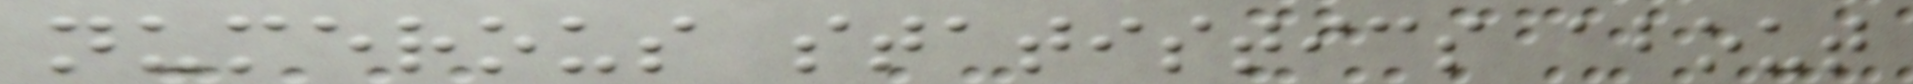numerous statistics about
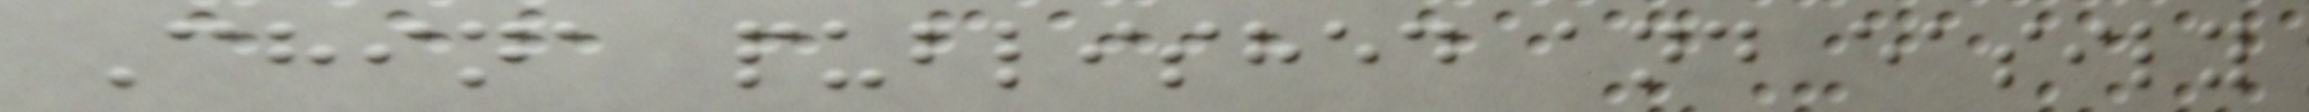China published and easily
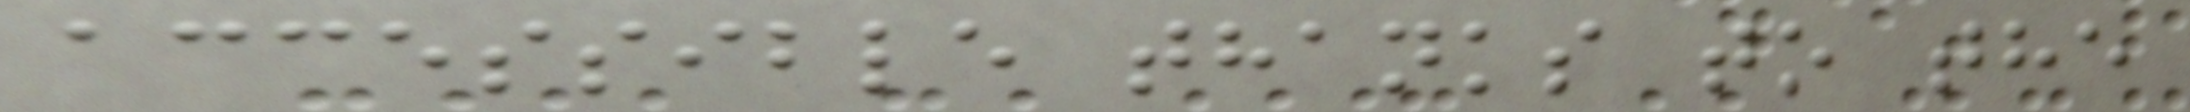accessible thanks to the
